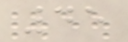45
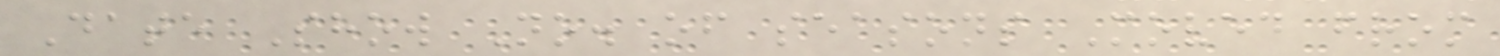Date Show No. of seasons Moved from
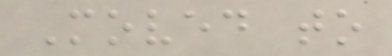Moved to
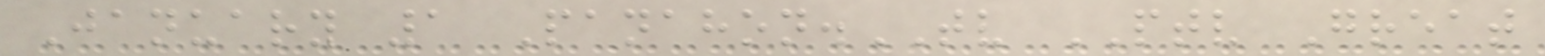January 1 Panahon.TV PTV Great
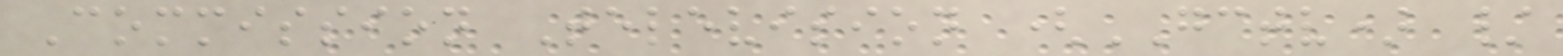Commission Television (GCTV) /
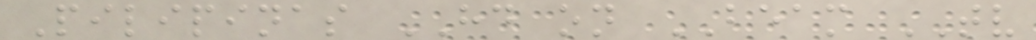Pilipinas HD on BEAM TV
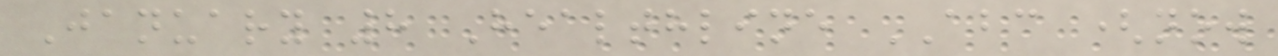January 8 Healthline ABC (now
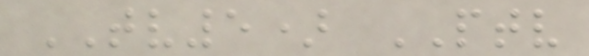TV5) PTV
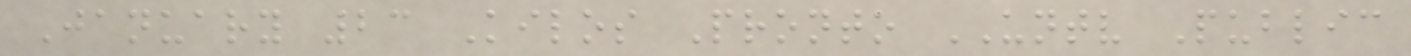January 23 Kilos Pronto UNTV Public
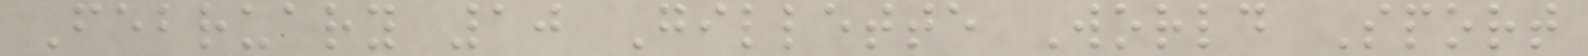February 10 Gillette World Sport
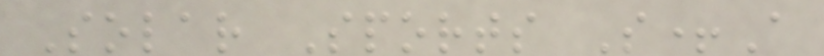Solar Sports S+A
